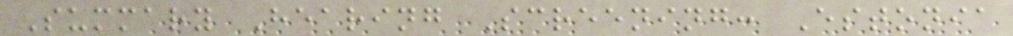Summary Hearing Screening: Estonia
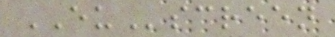EUscreen
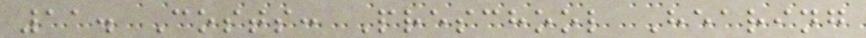11. Costs: Preschool Hearing
